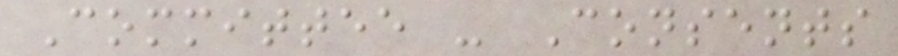Committee - Consents
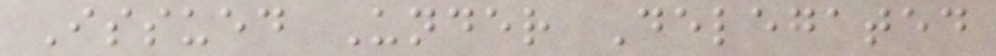Issued Under Delegated
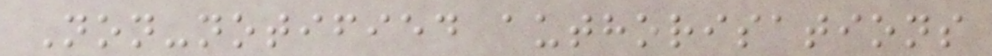Non-notified authorisations
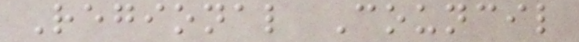Regional Council
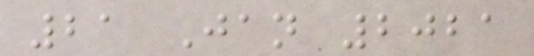21 Jan 2021
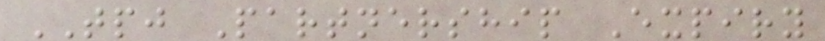TPJ Partnership Expiry
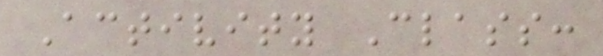Activity Class:
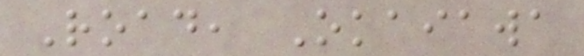Road, Okaiawa
